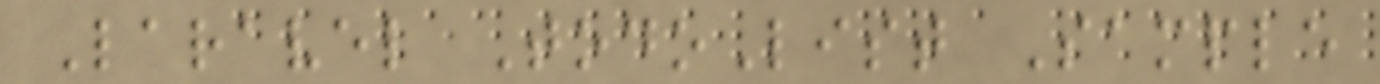Laravel TodoList Sample
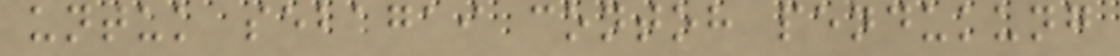untuk sebagai contoh pendukung
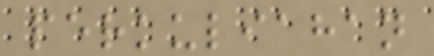perkuliahan
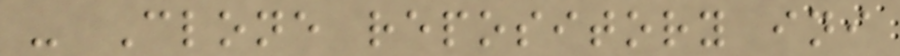- Clone repository ini
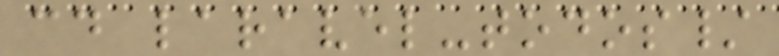cd laravel-todos/
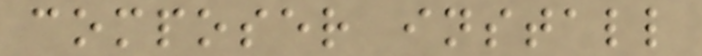composer install
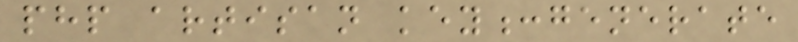php artisan key:generate
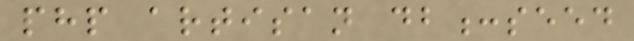php artisan db:seed
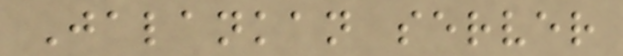Jalankan server
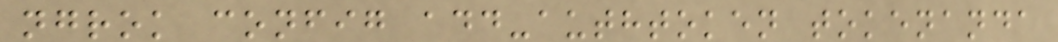ngrok config add-authtoken tokenanda
